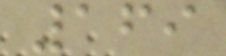169
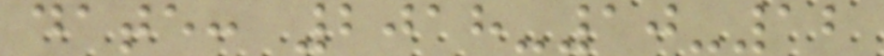date: 2018-10-12
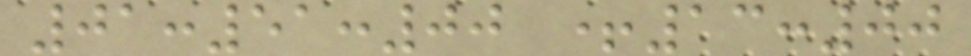01:51:00 +13:00
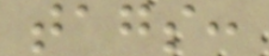tags:
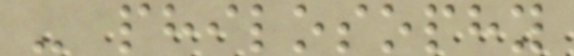- philosophy
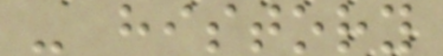- history
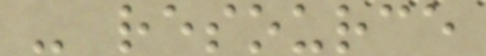- resource
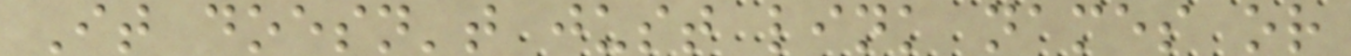It doesn't just link names or
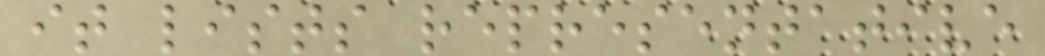it lists representative
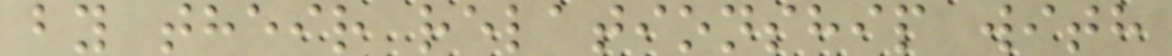by their relationship with
